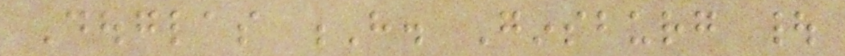Douglas H. Ginsburg |
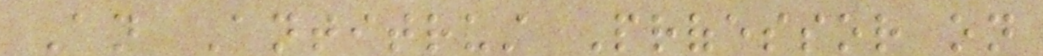An Antitrust Professor on
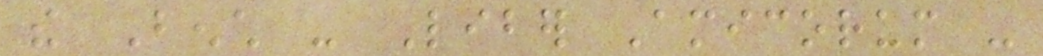the Bench - Liber Amicorum -
